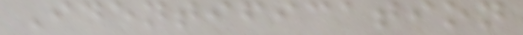Identification
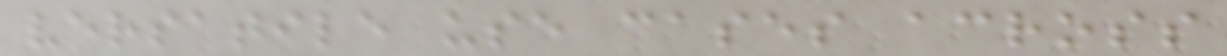versatile use cases across
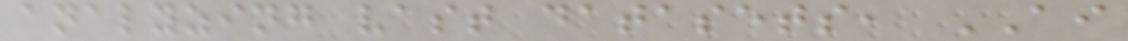analyzing vast datasets, AI
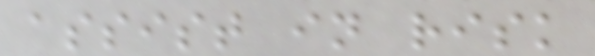assist in risk
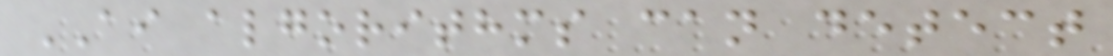AI algorithms can detect
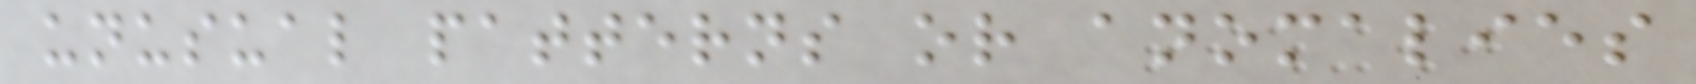unusual patterns or anomalies
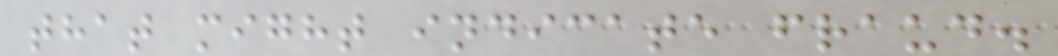that might indicate fraud.
